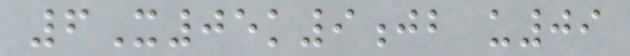6X05k9jb u09
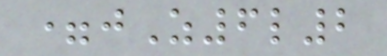=jZ6l2
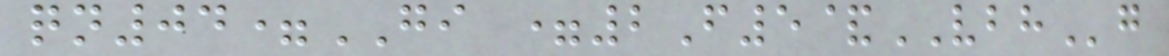qn04=GI =2F5&VBHg
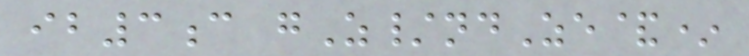ib3c gZ/ndZe&*
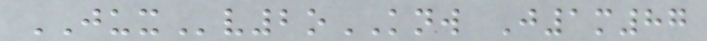JUXv2oKNW J1m87
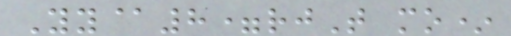Yy@8=rjT mo*
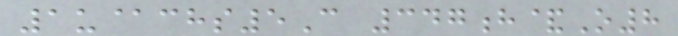1u@chs5C 347h&O8
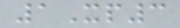1Xp3
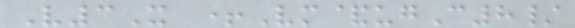V3X +Vm&ugC8/
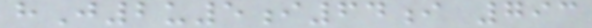hJ2u5i64i 793
